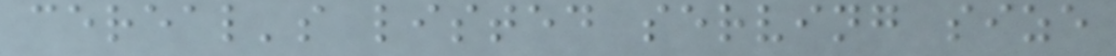cereal's listed serving size
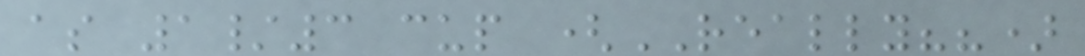as 1/3 cup (REALLY??)
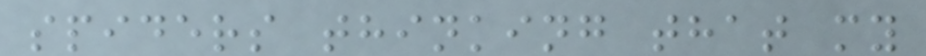spiders thinking that my
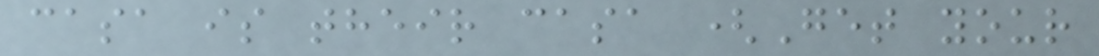casa is their casa (Get your
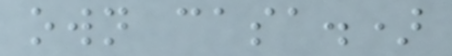own casa.)
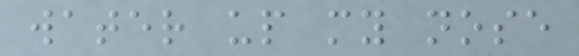water up my nose
